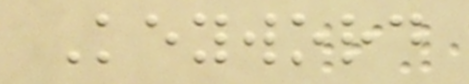Keyword
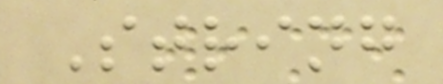String
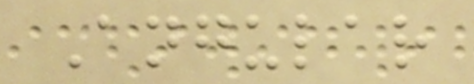Angular
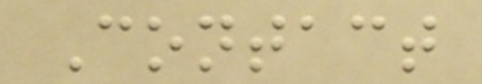Contact
